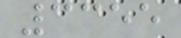3355
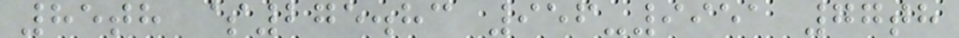85th $275.83 956-9951 77th
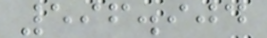596.904
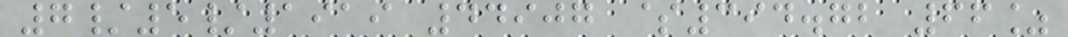7/5/1919 44907 $394.72 66%
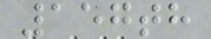157th
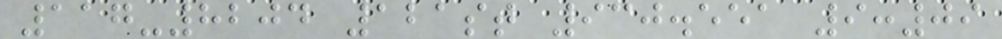117-8204 121st 930.551 9:09
